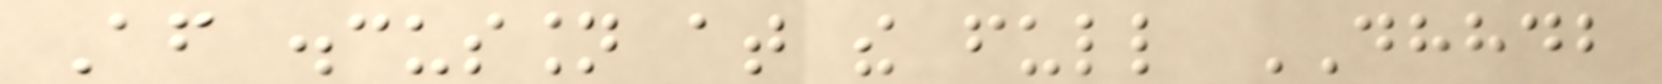After discussion at the full DHHDB
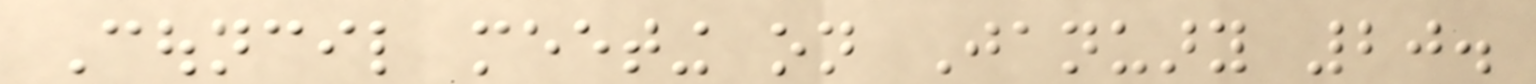Council meeting on January 20.
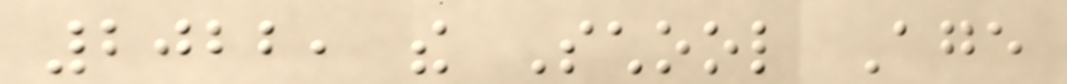2022, the School Age
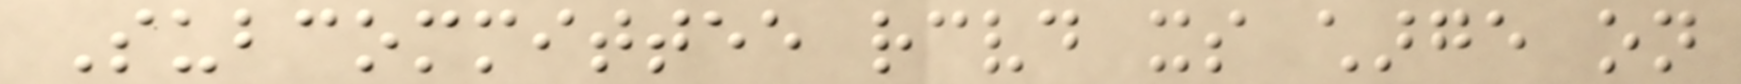Subcommittee received its charge on
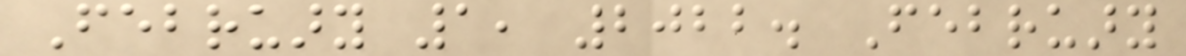February 1, 2022. February
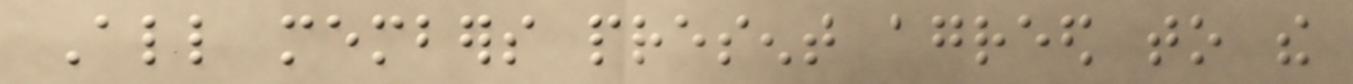All members present agreed to the
